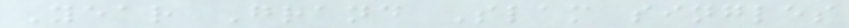Year Grand Slam singles
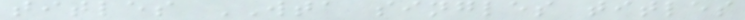titles WTA singles titles
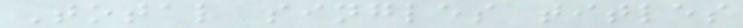Total singles titles
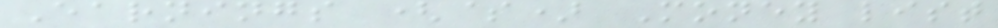Earnings ($) Money list
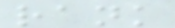rank
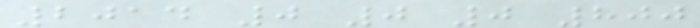2014 0 0 0 800
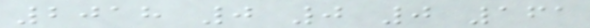2018 0 0 0 161
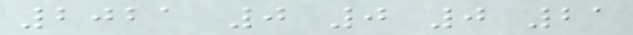2021 0 0 0 21
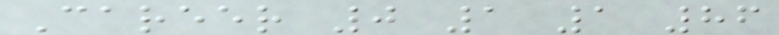Career 0 1 1 86
